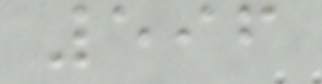596
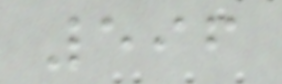596
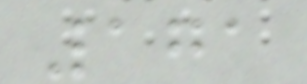171
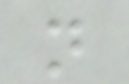n
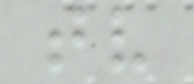tv
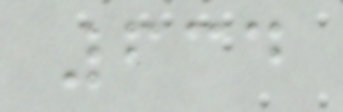634
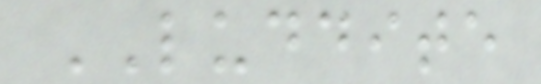LUDDITE
